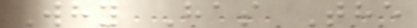Why Has The
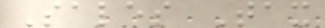Sales Tax
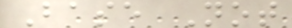Base Not
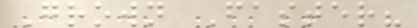Grown Faster?
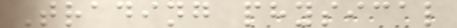Trading physical
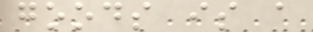goods is a
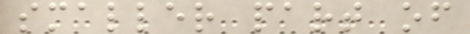smaller part of
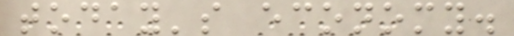today's economy.
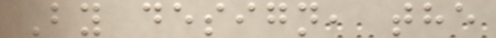By design, the
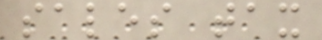sales tax
